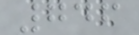746
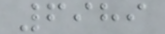6989
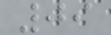09
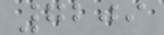7209
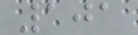101
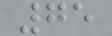75
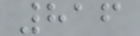816
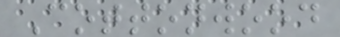Cottonwood
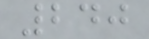240
